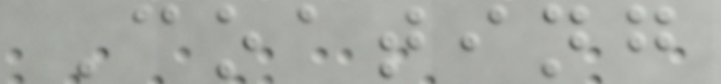Coating
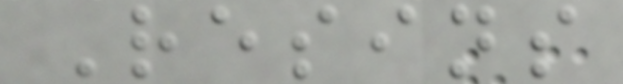Resins
